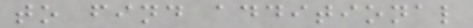to find additional
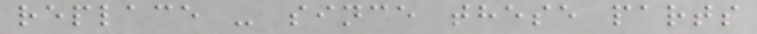replace - since these parts
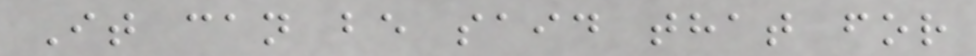It can be said that for
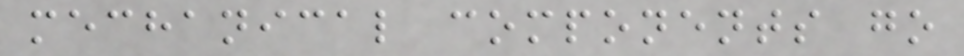mechanical components go
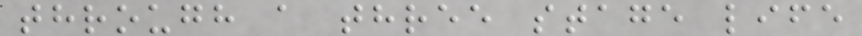through a three stage life
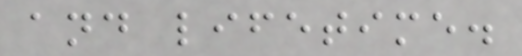and lifetime.
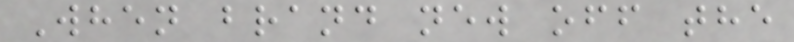When brand new off the
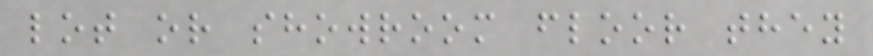lot or showroom floor they
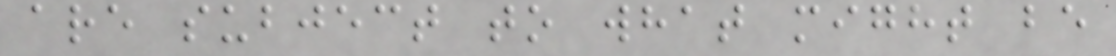are subject to what might be
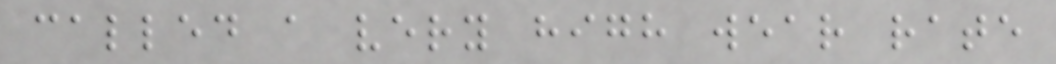called a very high wear rate
